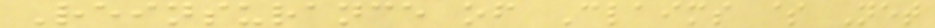Reinsurance of Claims $ Net
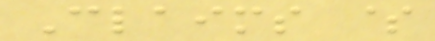Claims $
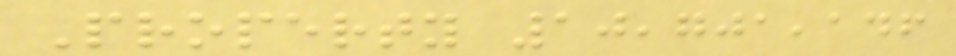Property 10,701,146
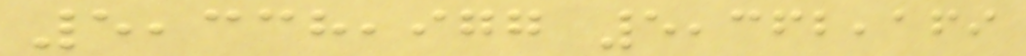5,338,977 5,362,169
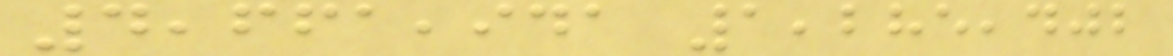4,661,941 1,285,402
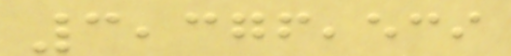3,376,539
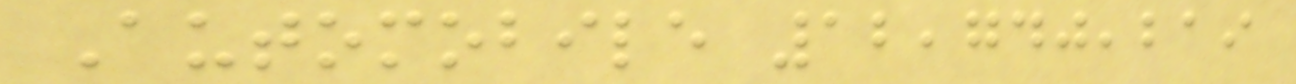Automobile 12,740,219
